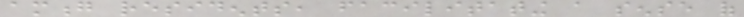among residents, facilitating a sense of
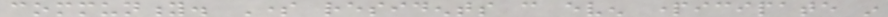community. Some residents can even participate in
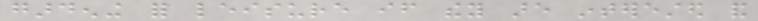gardening for leisure if they are interested and
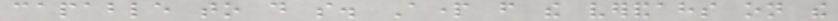capable to do so. Apart from the verandahs on the
